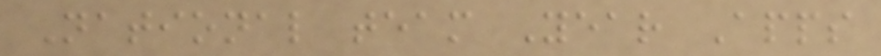National team Year Apps
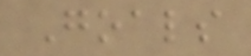Goals
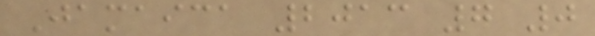Jamaica 2013 7 0
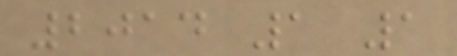2014 1 1
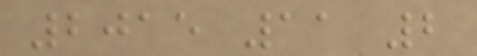2015 11 2
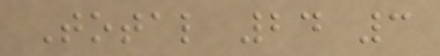Total 24 3
